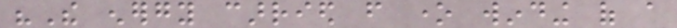"The energy carried from one winding of a
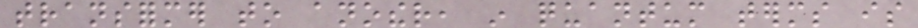transformer to another, in quantum terms is
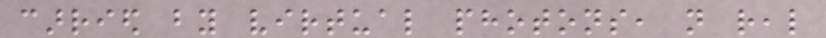carried by virtual photons, not real
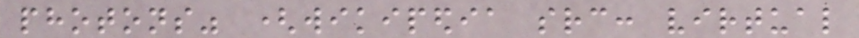photons" (wikipedia src: virtual
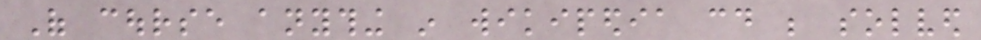Of course anything in wikipedia could be solved
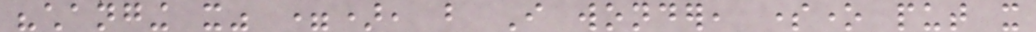"changing it" =), but I wonder, someone put it
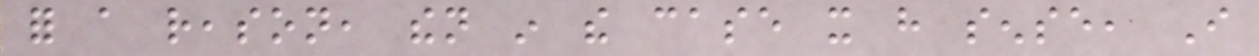for a reason, then in the case it have sense, I
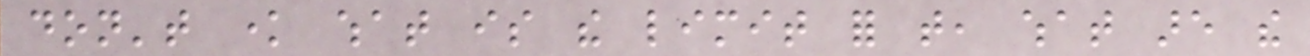don't know what is the limit for that, what are the
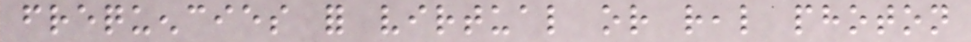frequencies for virtual or real photon
